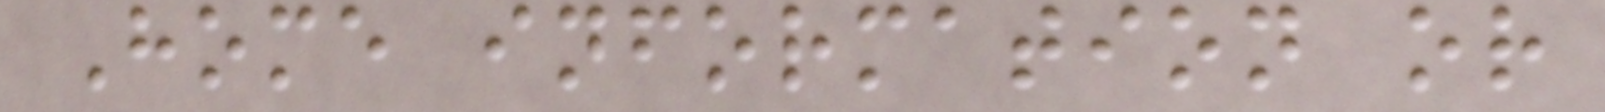Home information or
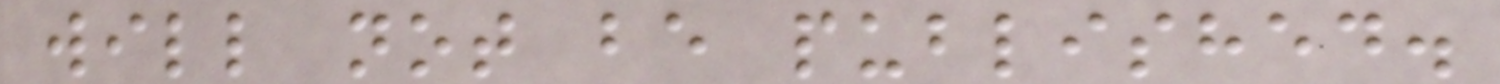will not be published.
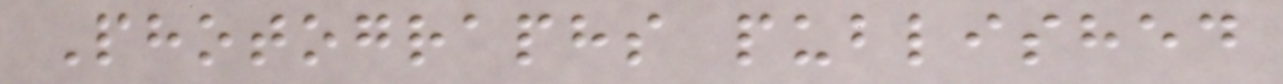Photographs published
